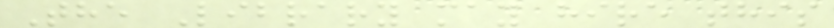The Library may hire this
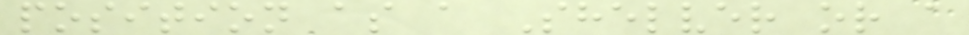position as a Shelver or a
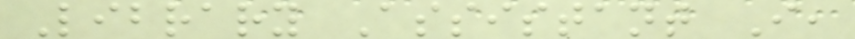Library Assistant I,
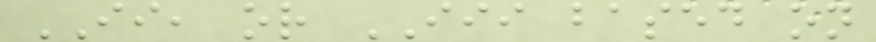II, or III based on
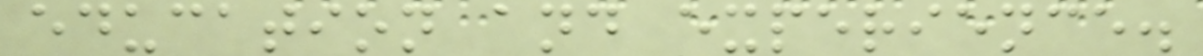education and experience.
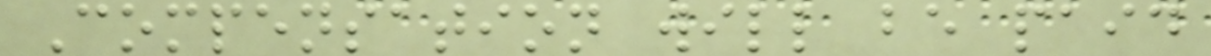Compensation will be paid
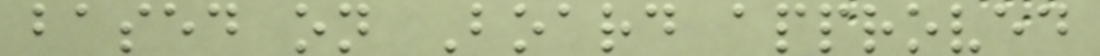based on Board approved
